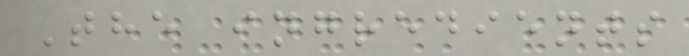The ingredients
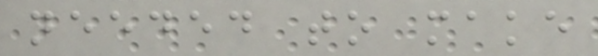needed to make
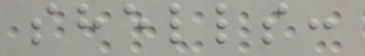shells:
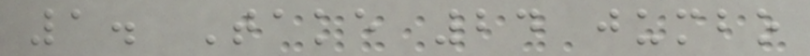1. Take 24 jumbo
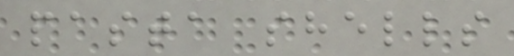pasta shells
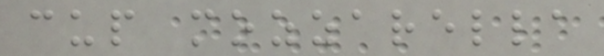cup mozzarella
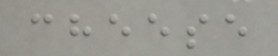cheese
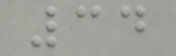34
